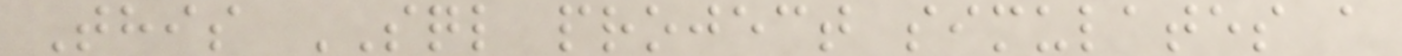This SQL project simulates a
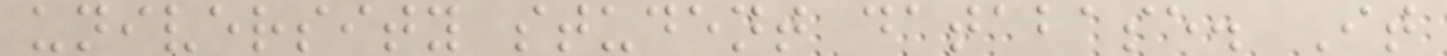university student database. It
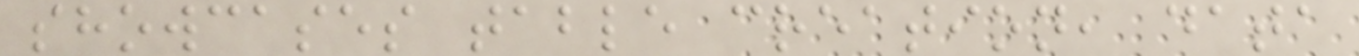showcases table creation, data
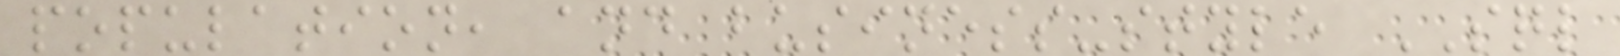population, and business-style SQL
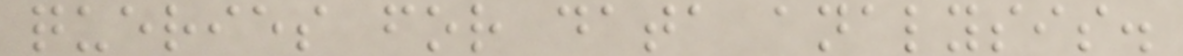queries for data analysis.
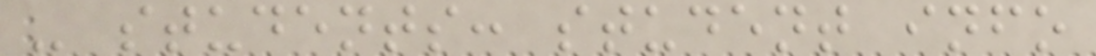- students: student info
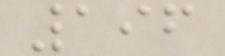196
